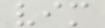vim
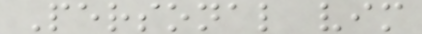Personal vim
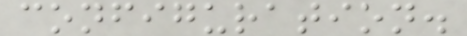configuration.
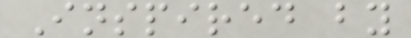Inspired by
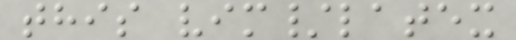this vim/latex
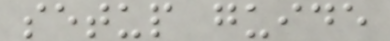setup guide
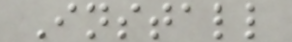Install
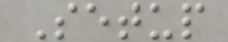Setup
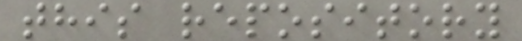this repository
